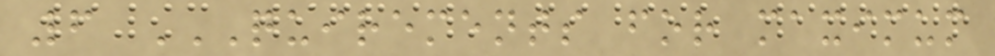6 QUIREMENTS FOR MAXIMUM
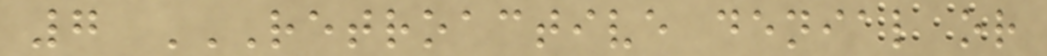7 RETROACTIVE DENIAL OR
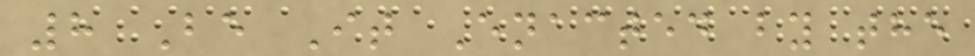8 Be It Enacted by the
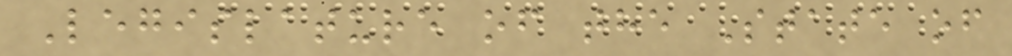Legislature of the State of
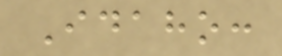Idaho:
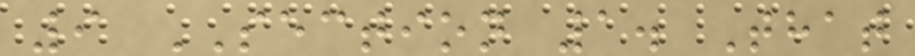9 SECTION 1. That
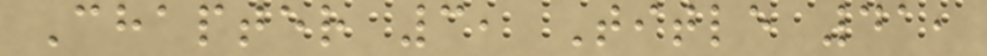Chapter 3, Title 41,
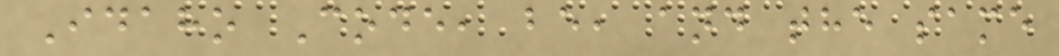Idaho Code, be, and the same
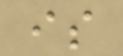is
